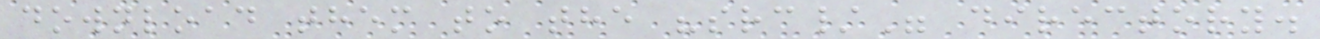download them to the "src/" directory.
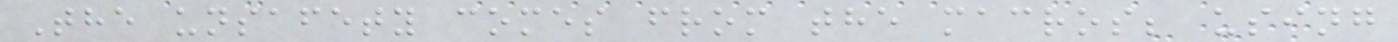The unsafety comes from the macros; using
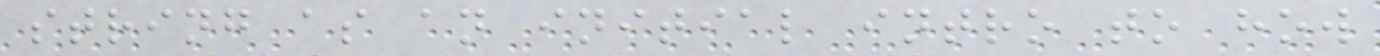string as an initial intro to how
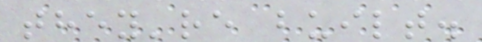they're built.
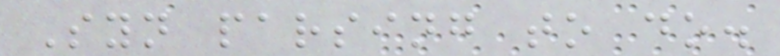Syn parsing to do.
